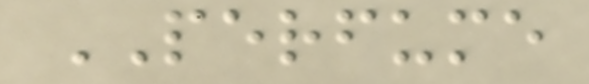PERFUME
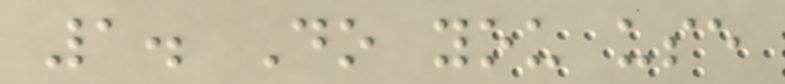1. Do you use
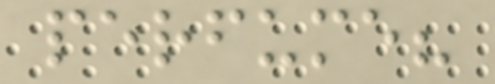perfume?
